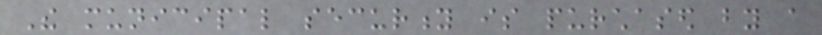The municipal security is purchased by a
